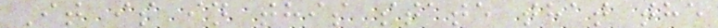It is in this state that the
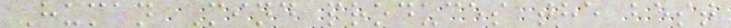Human Mind produces the best
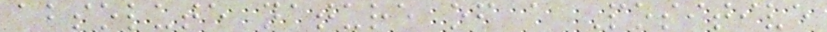absolute nature of a Positive
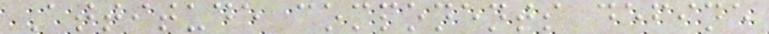Attitude components define
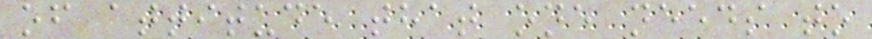of attitude that one needs to
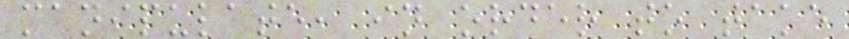manipulate, in order to take
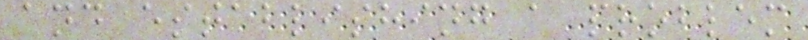and establishing a problem
